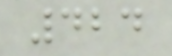424
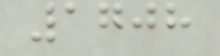1708
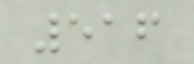516
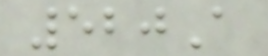520A
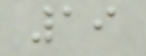19
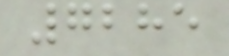7285
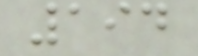194
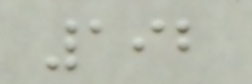192
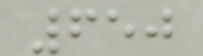650
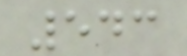543
